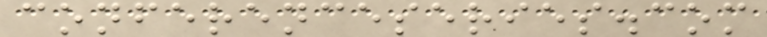conferenceseries.com
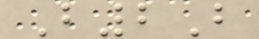B2B
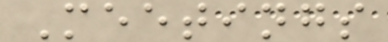Meetings
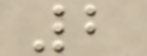2
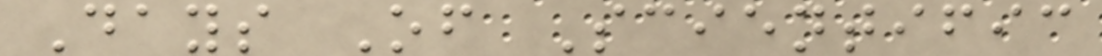Days Of Scientific
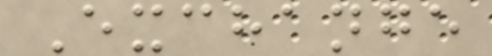Exchange
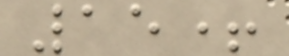15+
